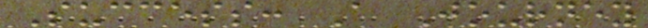Success: A Journey
